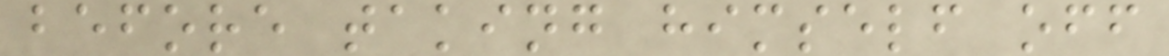before taking himself off
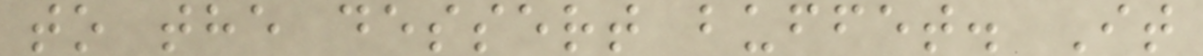to the dessert buffet. It
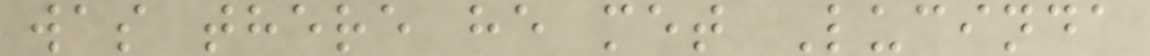was there he met Lucinda
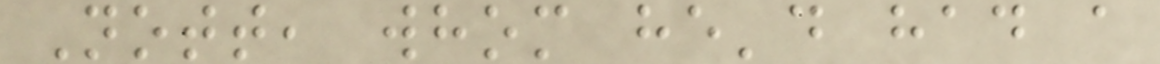Nott, whom he'd had a
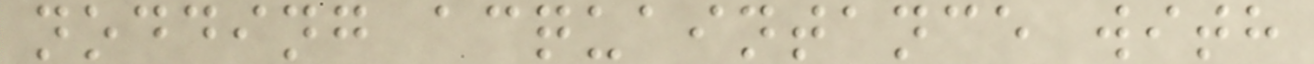nodding acquaintance with
